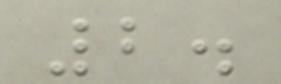2.
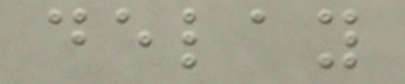delay
